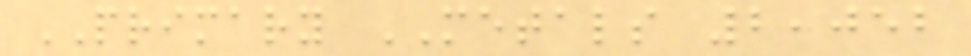PRIMARY METALS 2,052
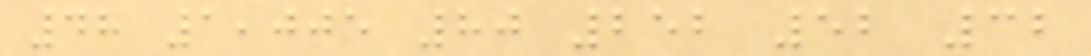48 1,005 80 252 52 32
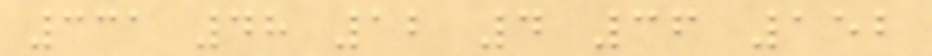331 48 12 4 36 152
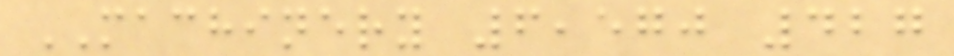MACHINERY 6,570 427
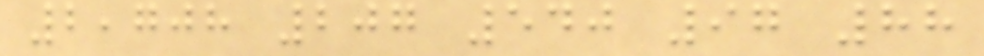2,708 207 540 97 88
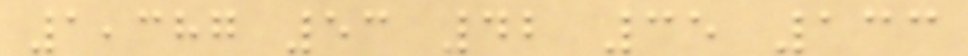1,387 53 42 35 133
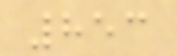853
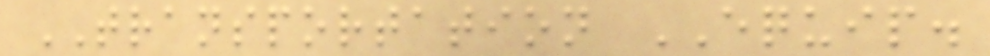TRANSPORTATION EQUIP.
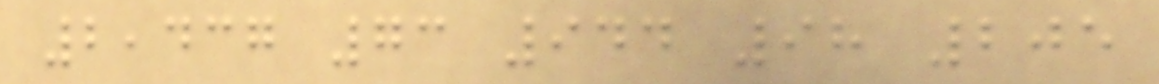2,437 73 944 98 205
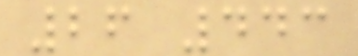26 443
